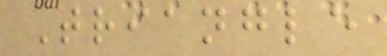Triangle
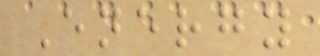Energy
